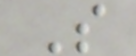S
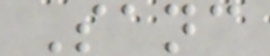Sanc
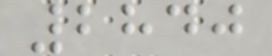2840
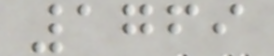1769
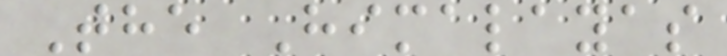The Himalayas
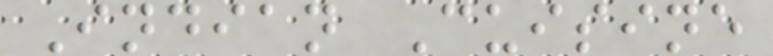Indian Cuisine
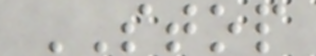STOP
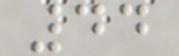44
